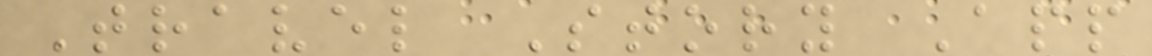Travel Story App
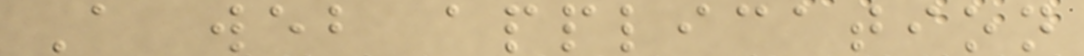A web application
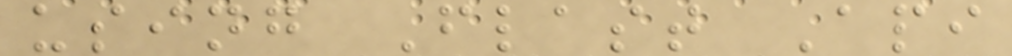using Flast Api
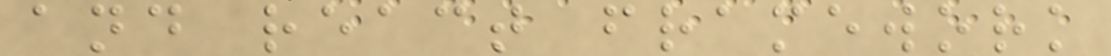and react framework
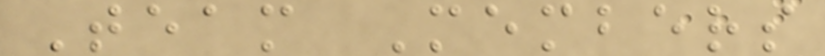Team Members
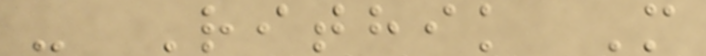- Rithik M
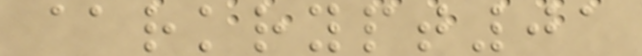@rkrypt01
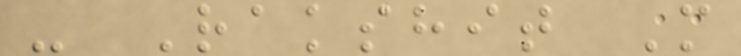- Rakshit M
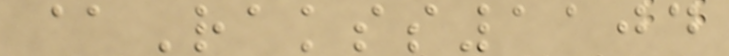@Rakss1104
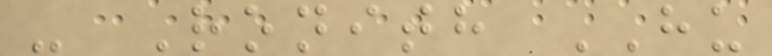- Ronith HU
